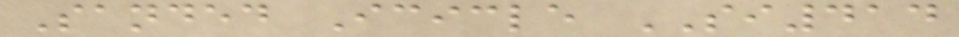Sanded Icicle SI414
